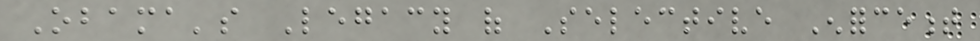Obama's Legacy of Selective Enforcement
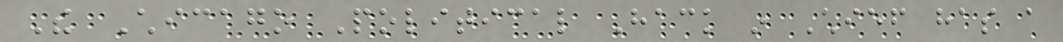The Chicago Political Hack in Chief has a
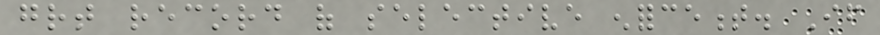great record of selective enforcement. If
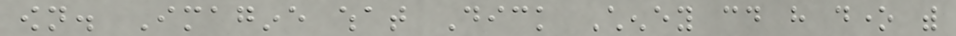own. Imagine what Dick Cheney could have done with
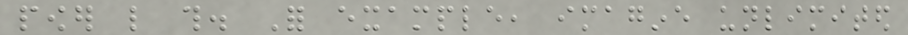power like this. For example, imagine unlimited
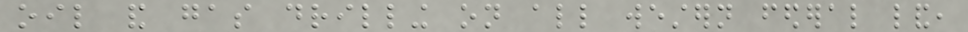oil and gas drilling on all western federal land,
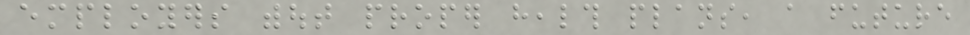employers without proper health plans, a future
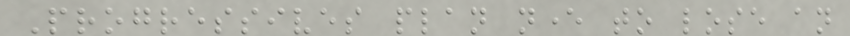Progressives plan never to lose an
